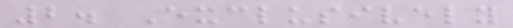2. Exclusively
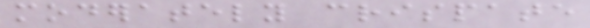moderately crispate
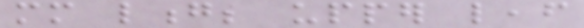mm long; upper leaf
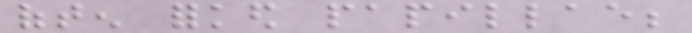often forked papillae;
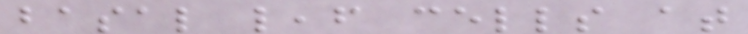basal leaf cells at
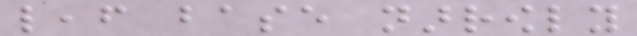leaf base narrowly
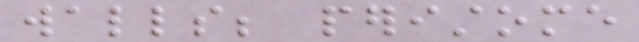walls; peristome
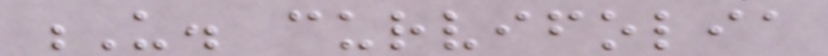U. curvifolia
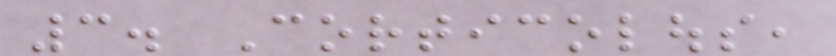3. Corticolous,
